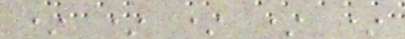* * * * *
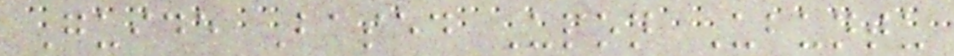Guide Based Upon Ubuntu
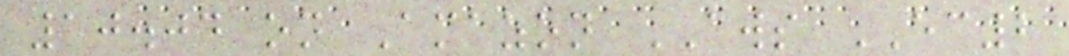10.04 on Amazon AWS EC2
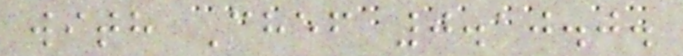with Chef 0.10.0.
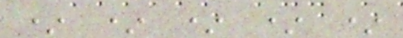* * * * *
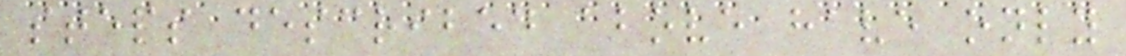steps described above have only
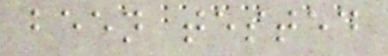been tested
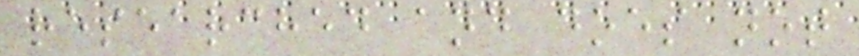researched and does not
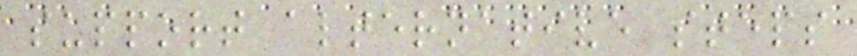support alternative steps
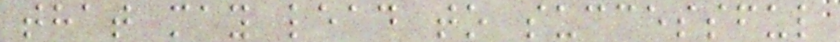that may lead to successful
